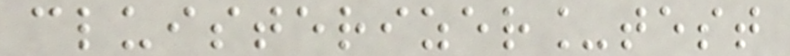cluisterizer_test
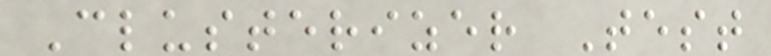Clusterizer Test
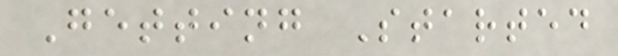Getting Started
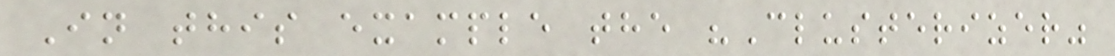In this example the "Clusterizer"
